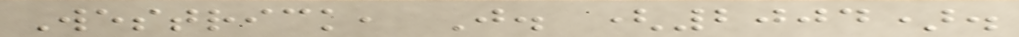Westrick, J. (2004).
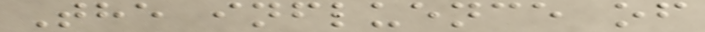The influence of
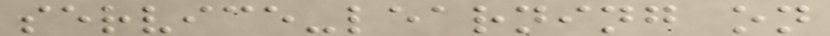service-learning on
